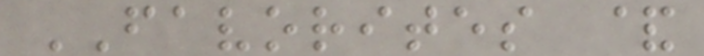FAVORITES &
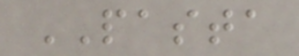PASTA
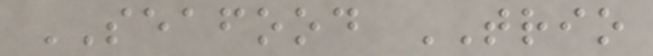SEAFOOD TRIO
